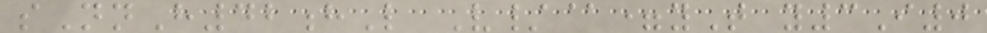sNnH42hL V/@=yT y3I0
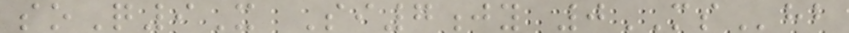soQ9X Si7jy 0MShb
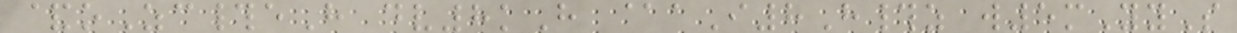&oZc#eH dv8kH @aI8H#z w5mYyS
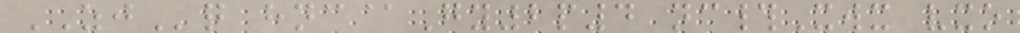ZJq hnc@Gy2p4 nc#Xwx vxo
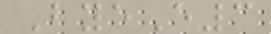ByeE3
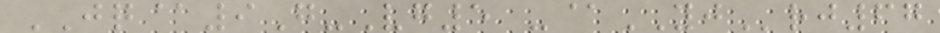JQ@9G-Vg5 -@YJrj67
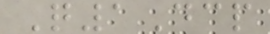Q1Dcp
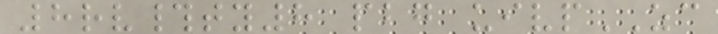8rv#ty8 pbg uivpZC
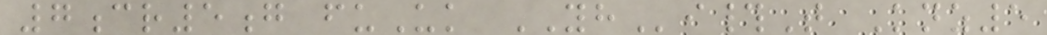7cr5g fuUk YHi#T Knz5
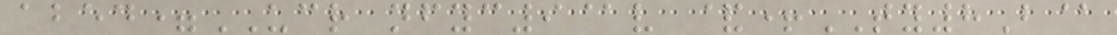abed=UCR nfyc9@v &+TY8B@
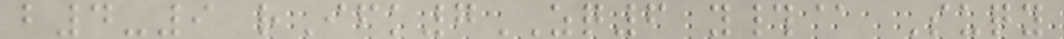b4-9 rIfk7ZQ6 y#@ Suqy
